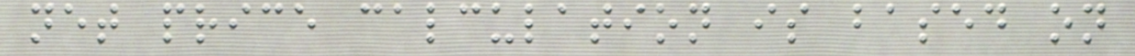net price calculation is based on
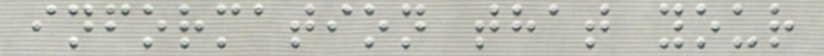information that your
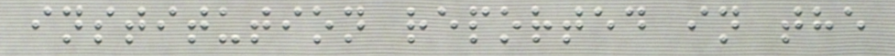institution reported in the
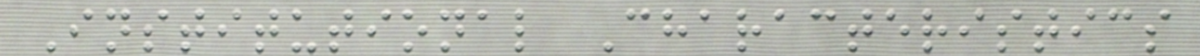Institutional Characteristics
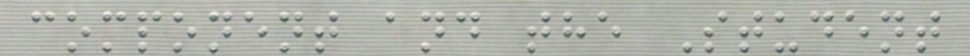component and the Student
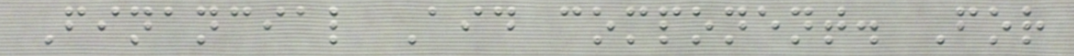Financial Aid component. For
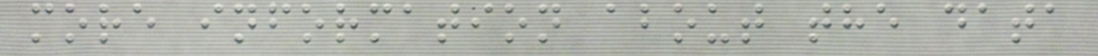more information about the data
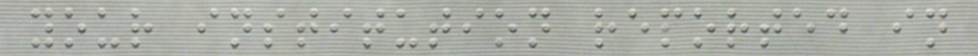your institution reported in
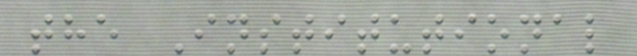the Institutional
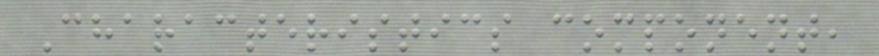Characteristics component,
